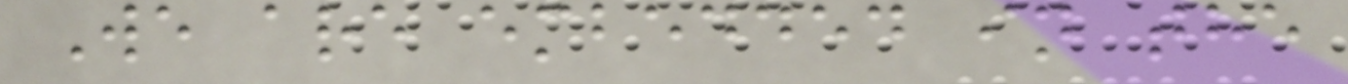We are embedded in the
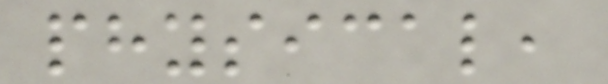physical,
